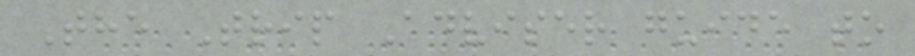The Trip Adviser guide to
